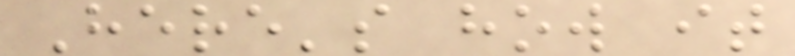Here's how it
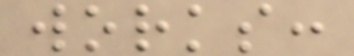works:
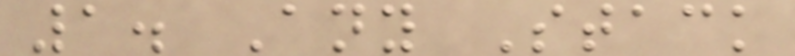1. Any Stack
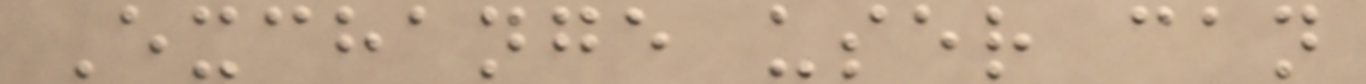Exchange user can
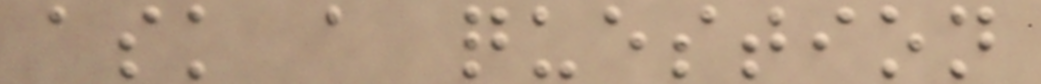ask a question
